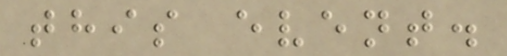this event.
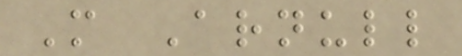M Arnull
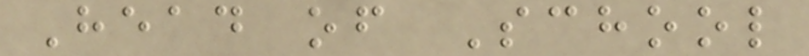Head of School
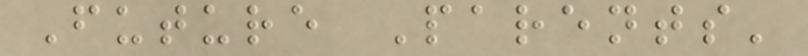Future Parents'
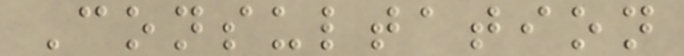Consultation
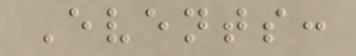Events:
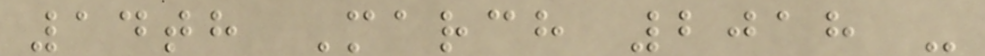14th March 2018 -
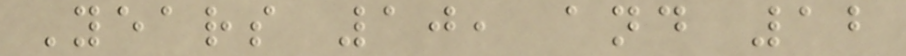Years 10, and 12
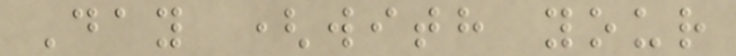Day (with your
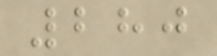280
